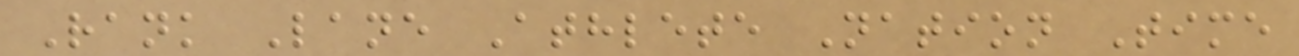Rank Lane Athlete Nation Time
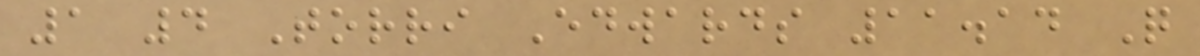1 4 Torri Edwards 11.14 Q
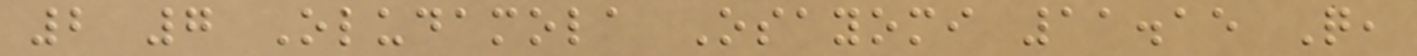2 7 Oludamola Osayomi 11.15 Q,
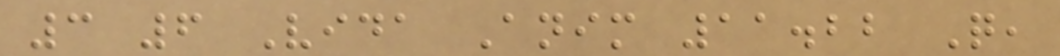3 6 Vida Anim 11.22 Q,
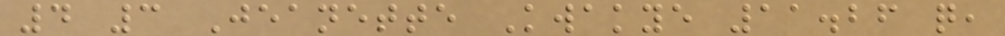4 3 Jeanette Kwakye 11.26 q,
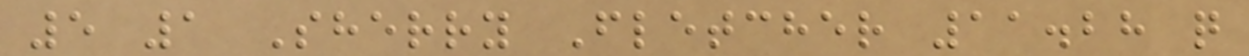5 1 Sherry Fletcher 11.28 q
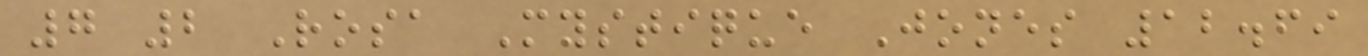7 2 Rosa Mystique Jones 12.69
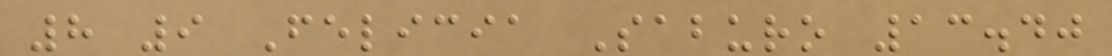8 9 Felicia Saburo 13.40
